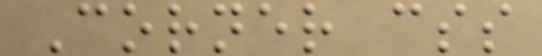Corner css
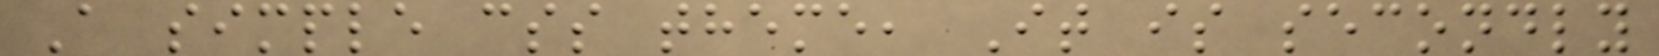A simple css theme, It is secondly
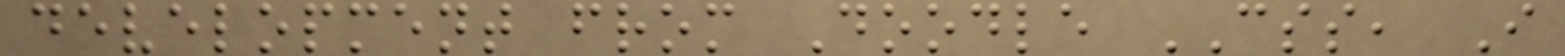development from Doodle CSS, I
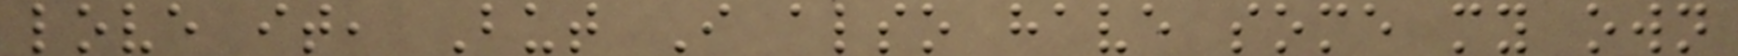love it, But I also have some my own
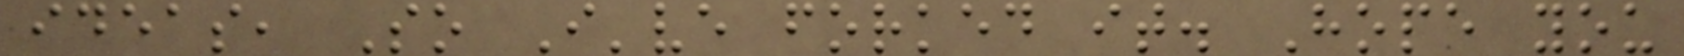ideas, So I've forked it. Hope you
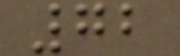72
